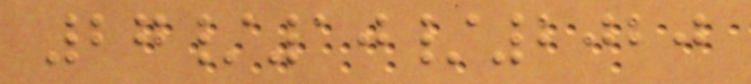27/10/2020
